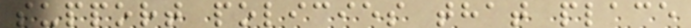support policies that place
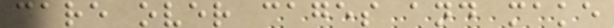care over cages and make
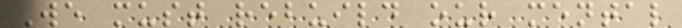We must rebuild our mental
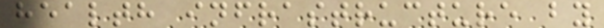health infrastructure by
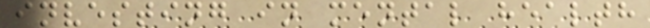investing in mental health
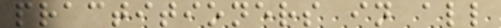practitioners in all
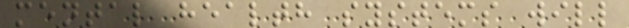mental health systems will
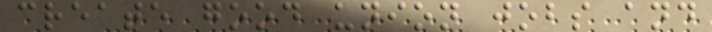create good union jobs and
